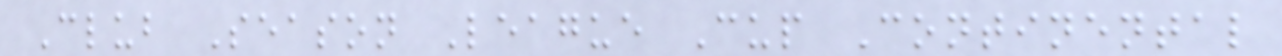Club Season League Cup Continental
